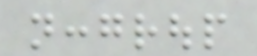nccgroup
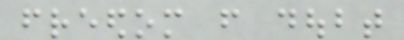freedom from doubt
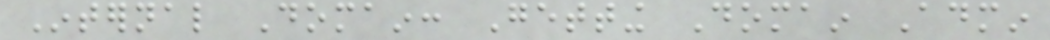Internal Domain: Getting Domain Admin
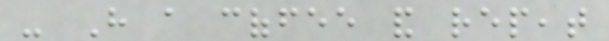- Have a coffee and repeat
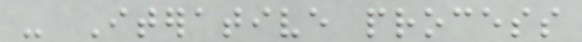- Iterative process
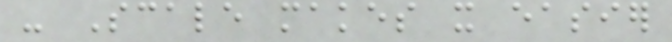- Scale makes it easier
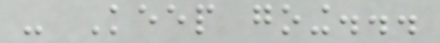- Keep going...
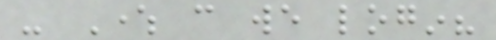- Where can we login?
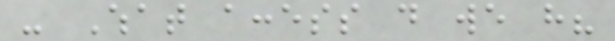- What access do we have?
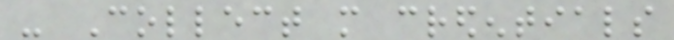- Collect more credentials
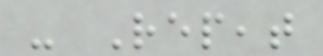- Repeat
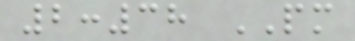2:38 PM
